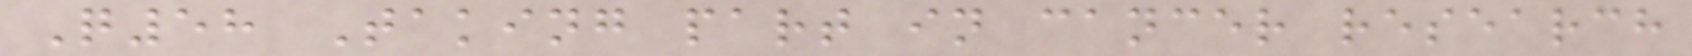Q58 Taking part in cancer research
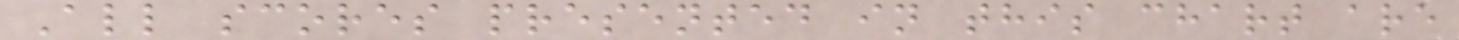All scores presented in this chart are
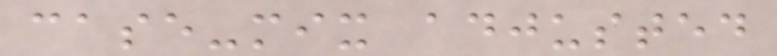case-mix adjusted
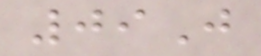09J
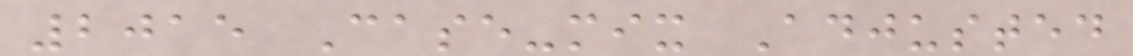2015 Case-mix Adjusted
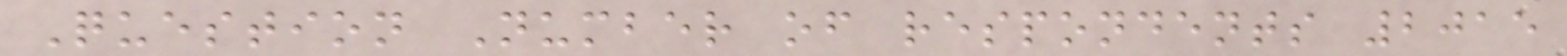Question Number of respondents 2015
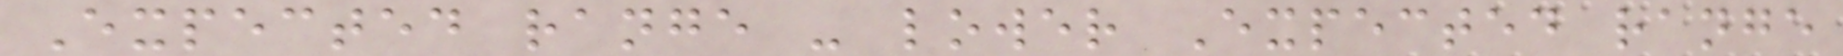Expected range - lower Expected range
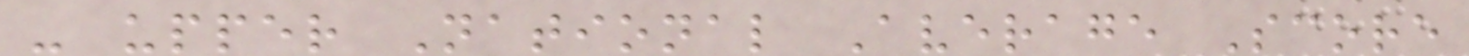- upper National Average Score
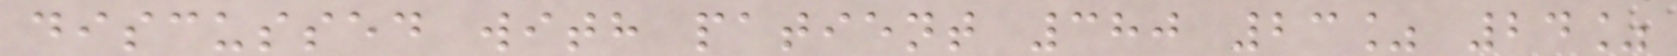discussed with patient 380 23% 24%
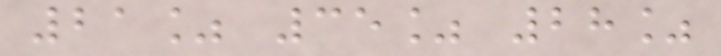21% 35% 28%
